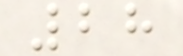28
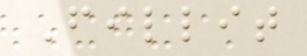Fillit
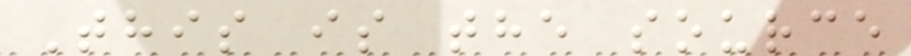This is the source
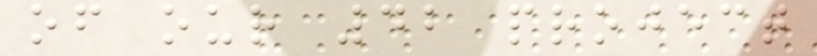of our 42 project
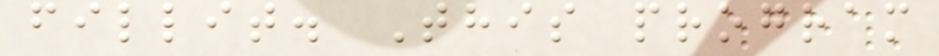fillit. This program
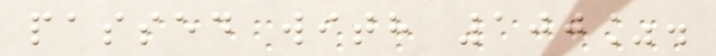passed with 100%.
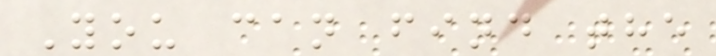You can find the
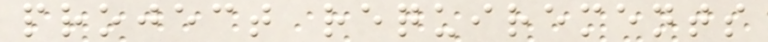project requirements
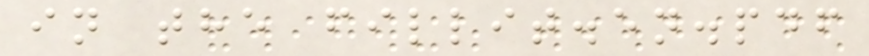in the fillit.en.pdf
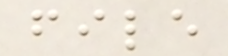file
